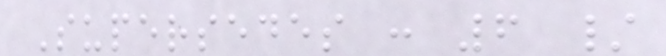Supersedes : 6 /
